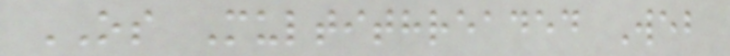OS Multithreaded Web
